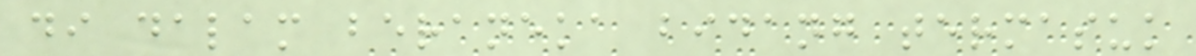di dalam beraneka bidang termasuk
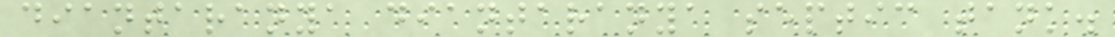diantaranya diantaranya septic tank.
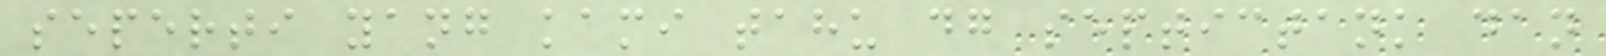seperti yang kami tahu dg septictank dan
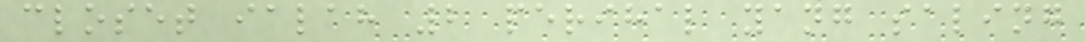closet ialah 2 perihal yang saling
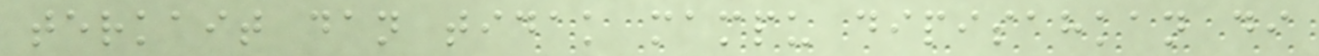terkait dan tidak mampu dipisahkan di
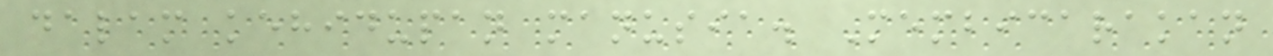dalam kehidupan manusia. Membicarakan
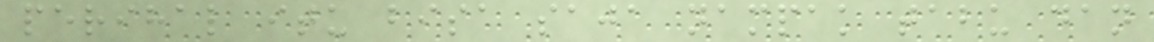perihal itu bisa saja nampak tabu dan
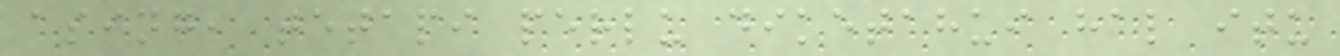asing, tetapi perlu diketahui hal itu
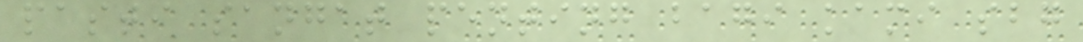pasti sangat penting bagi kami sbg
